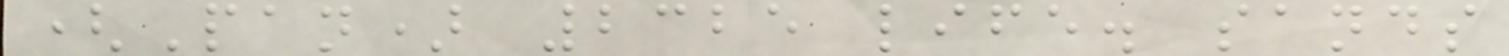(Pan) 2325 life. sands
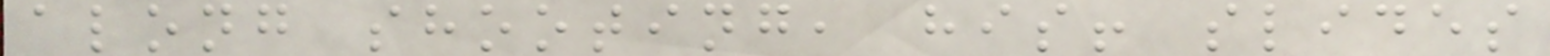along shooting, his! slides
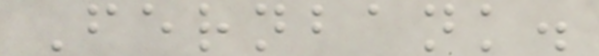Fernbank.
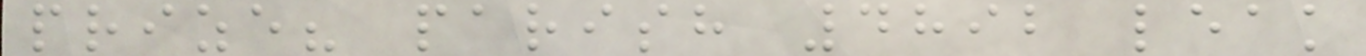prize? parish 4892 leak
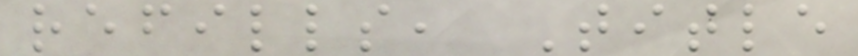refills, Title
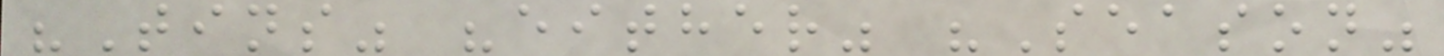"Tins" "either" "Season"
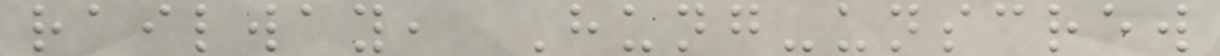railway, Hung-unscrew
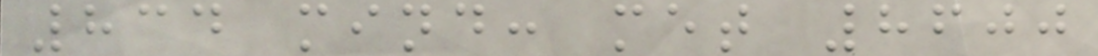834 mind: met 8600
